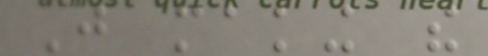Just making the
